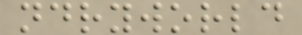ndryworld
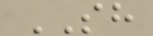SH
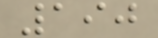190
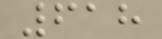618
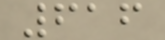616
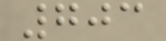703
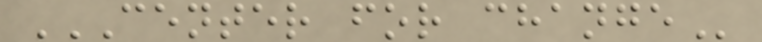CENTER FOR CHANGE
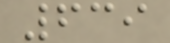639
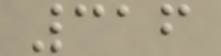316
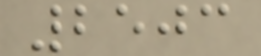2503
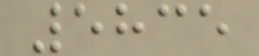5835
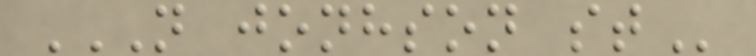N JONHSON ST
